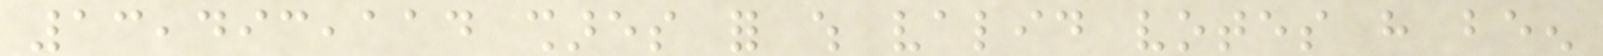13,493,114 shares for which valid votes have been
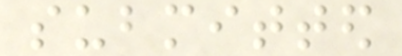submitted
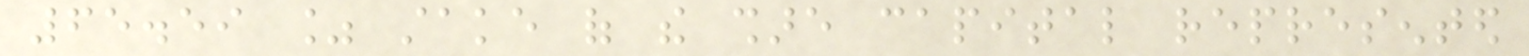65.59 % stake of the share capital represented
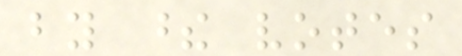by these votes
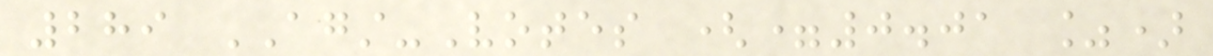289 AGAINST-Votes (=0.01 %)
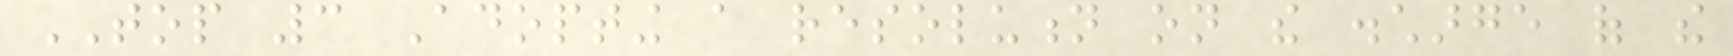TOP 3 Adopting a resolution on the discharge of the
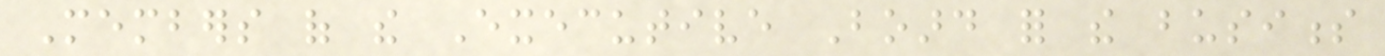Members of the Executive Board for the business
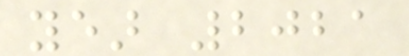year 2021
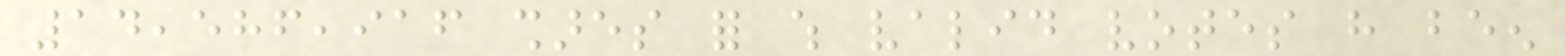14,586,916 shares for which valid votes have been
